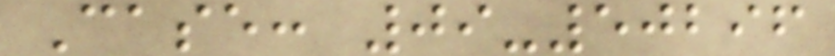Case: 09-50296
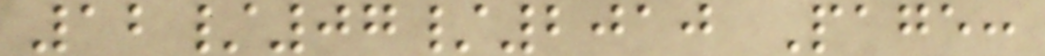12/07/2010 Page:
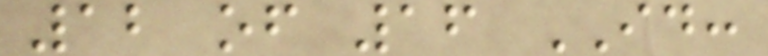12 of 16 ID:
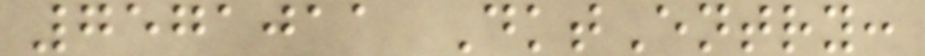7571011 DktEntry:
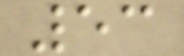53
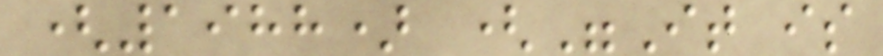(1988) ("It is
